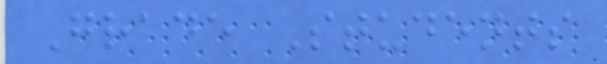Grade Students
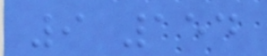9 154
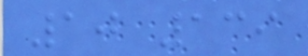10 139
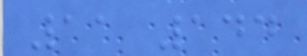11 144
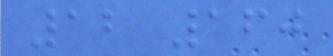12 160
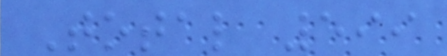Total 599
